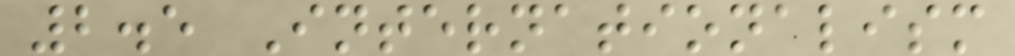2.5 Internationalism
